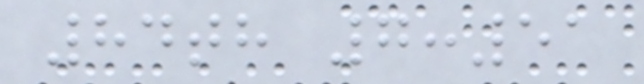84th 7:51
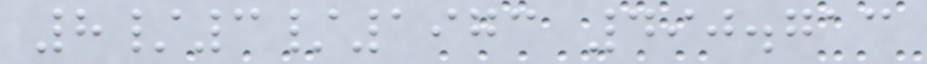8/3/1973 490.713
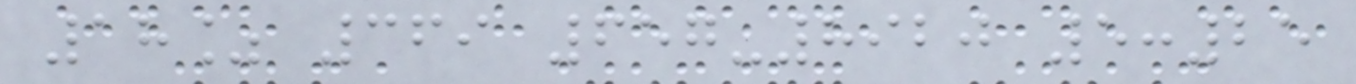18% 369 657-8920 5:25
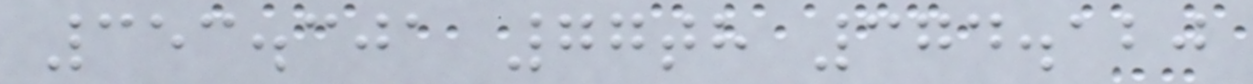353.301 77th 374.120
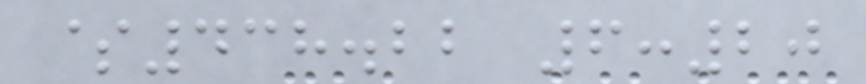$438.22 6:20
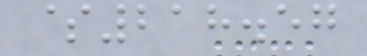$218.57
